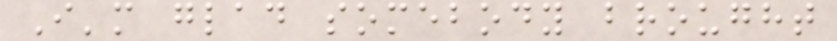I'm glad somebody brought
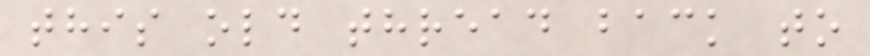this old thread back to
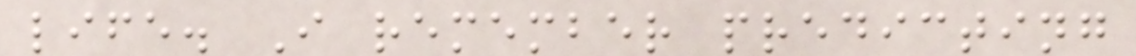life. I remember predicting
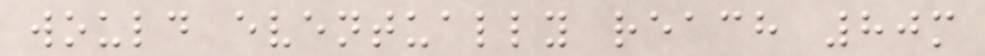would eventually reach 80m
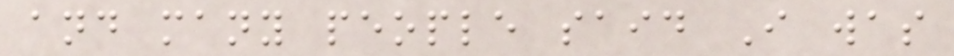and many people said I was
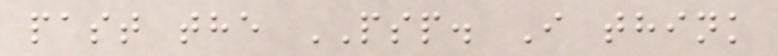past the PSP. I think
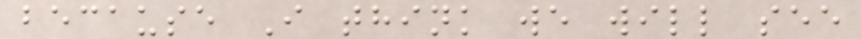because I think we will see
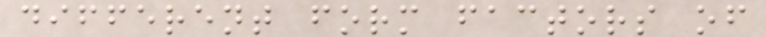different form factors of
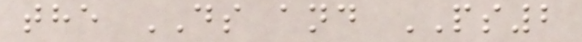the DS and PS2
